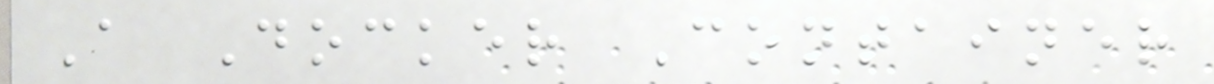A Docker Container
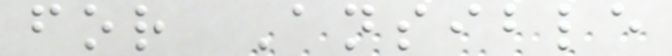for Ansible
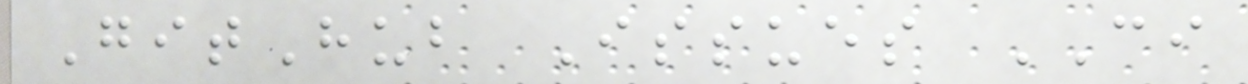GitHub Issues CI
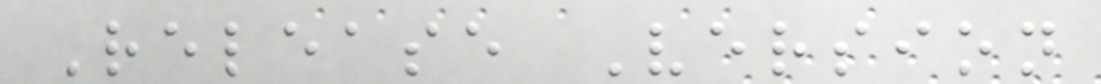Release Version
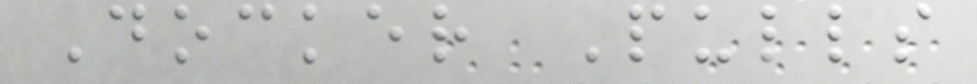Docker Pulls
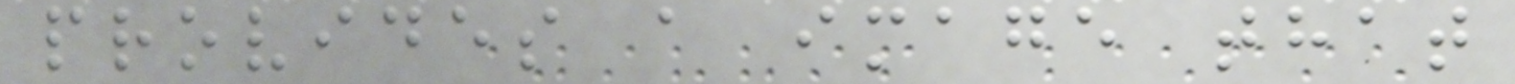provides a image that
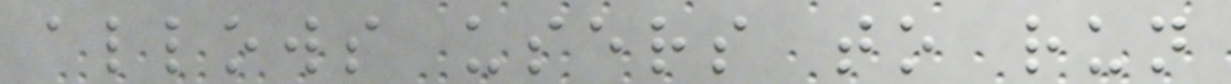allows users to run
